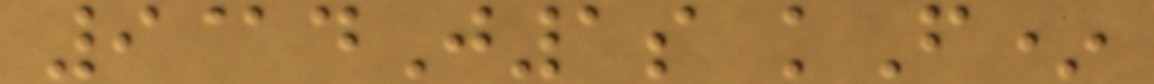9@dJ1s kF*
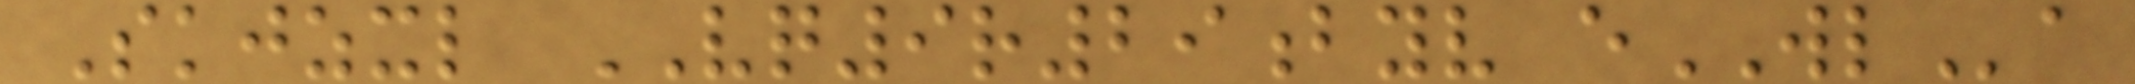Skjzxl VQ9r29byv eWLa
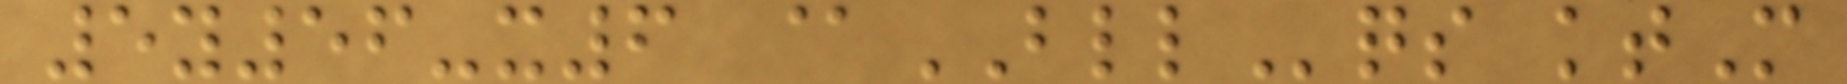5y56-x6 @BLLqs ktM
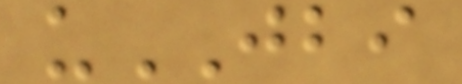uJBI
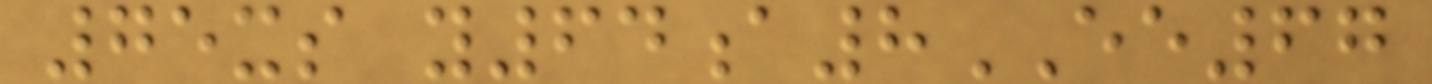75xs y64a8EE67
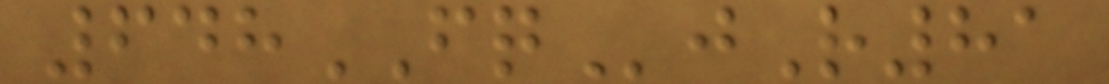648FQjR81
